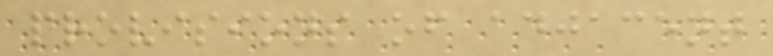provisions of adjacent
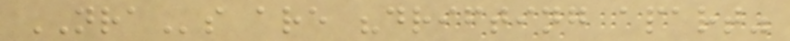NRAs are "drifting apart"
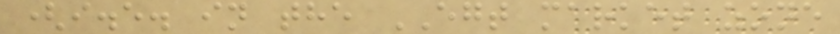(i.e. in the EGT market zone
